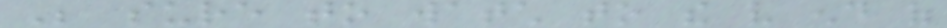Be sure to watch to the very end of
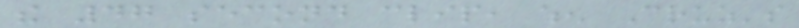the 47 second clip, when Cruz's
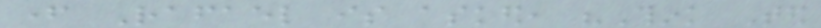father Rafael is asked, "Think Ted
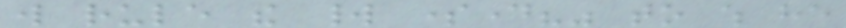will rule the world someday?" to which he
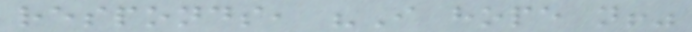responds, "I hope not!"
